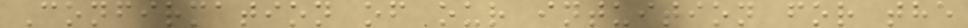Confirmation of our intuition for the
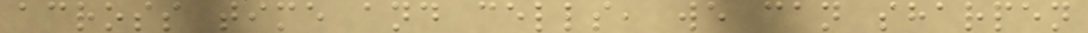across time and cells, we can sharpen
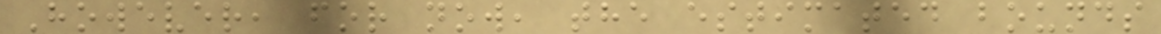However, for now, the estimated bounds
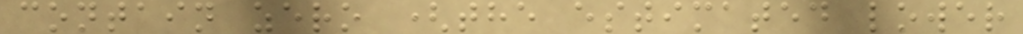contain zero (the estimated lower
